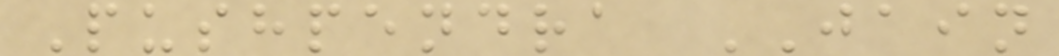Pushpendra JAIN
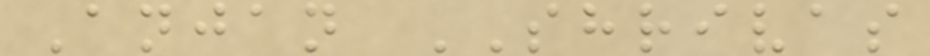Anjan SHRIVAS
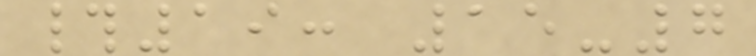#19: 15-7
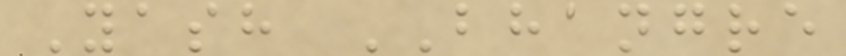Yash BHANGRE
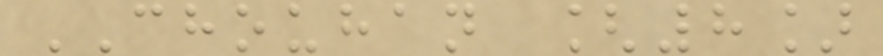CHOUHAN [8]
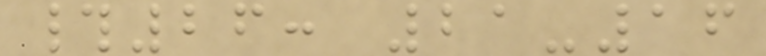#26: 21-16
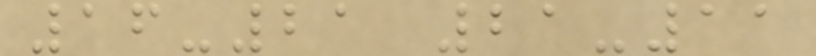16-21 21-11
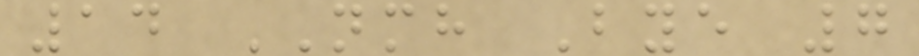14 NMH Bye 7
